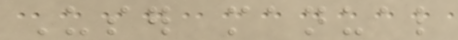User manual
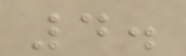4.
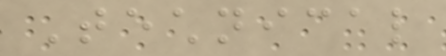Technical
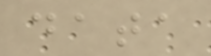data
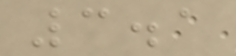3.1
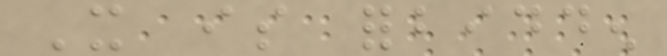It is forbidden
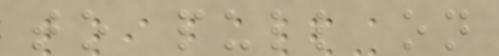to pull on
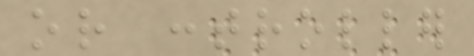or controller
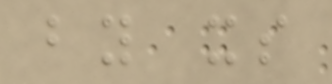by its
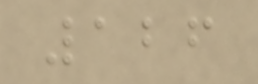126
